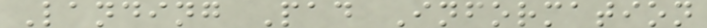Landing Pad Information
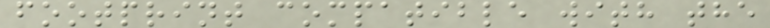footprint compatible with the
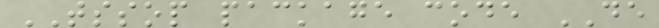TSSOP package code DE
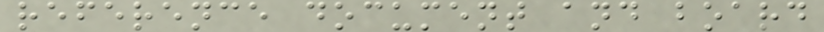reference document and board
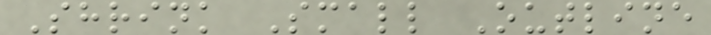Shrink Small Outline
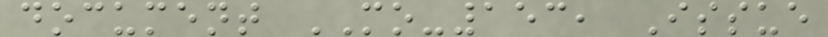document MO-153, Issue
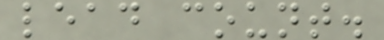lead count.
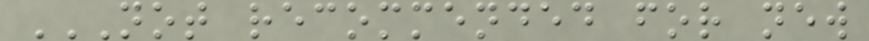NOT RECOMMENDED FOR NEW
